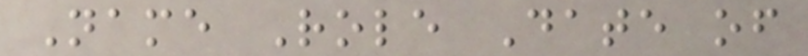Name Role Date of
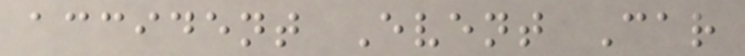accident Event Car
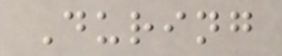During
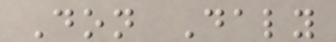Don Daly
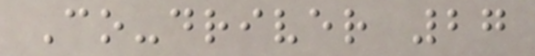Co-driver 27
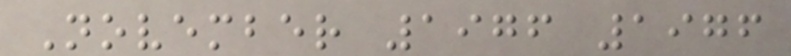November 1976 1976
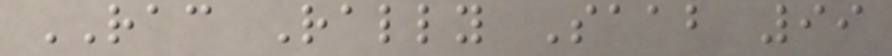RAC Rally Saab 99
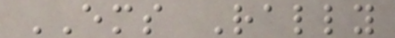EMS Rally
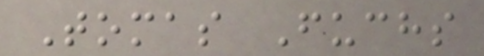Tomas Fuchs
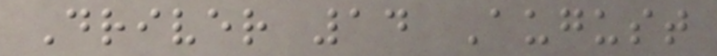Driver 14 August
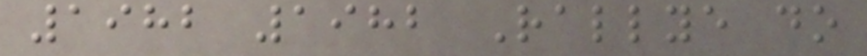1982 1982 Rallye do
